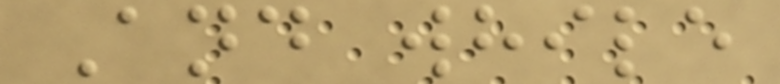And while
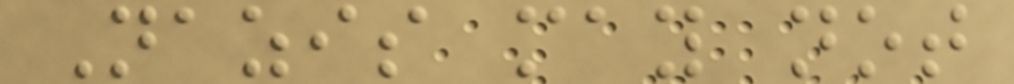Nazis may not
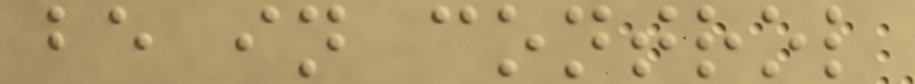be in control
